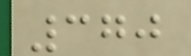370
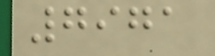7971
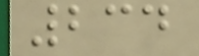234
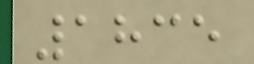1835
